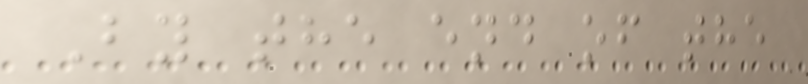By the end of the
